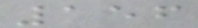156
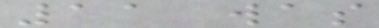11 was
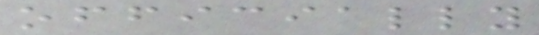officially
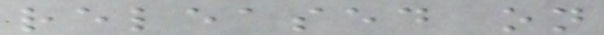released on
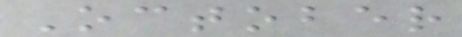October
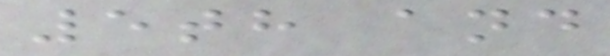5th and
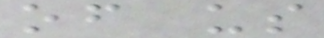of us
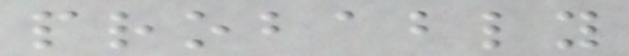probably
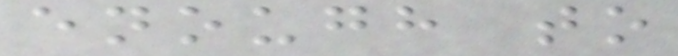enough to
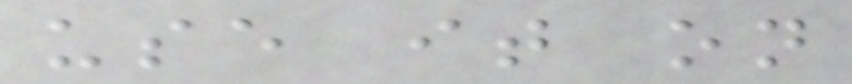use it on
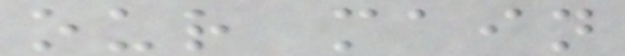our main
